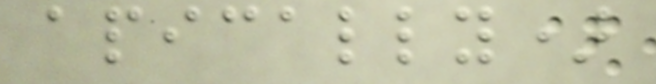apically)
